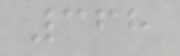368
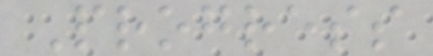Progress
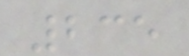235
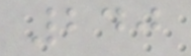240
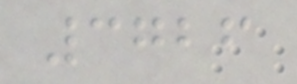3726
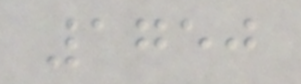1750
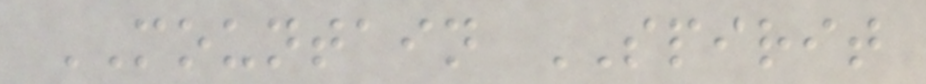MOUNTAIN SPIRIT
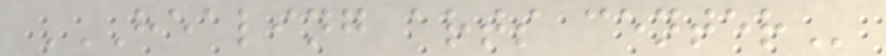HEALING ARTS CENTER
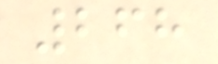268
